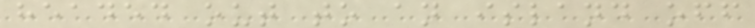headed out to an island off
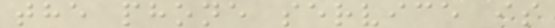the phone service is
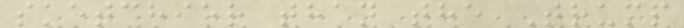sketchier than the Trump
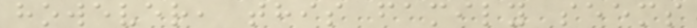however, this family seems
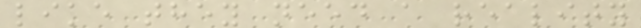like they need a reality
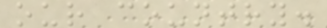our country.
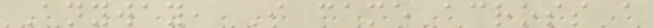Anyway, I came across a
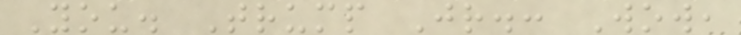You. Trump Jr.: Wow,
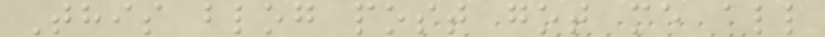This blog post got me all
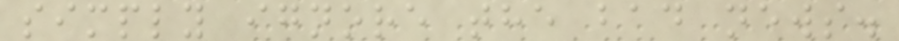simply ignore the bad news.
